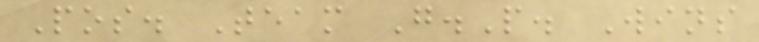Pos. Team G.P. Wins
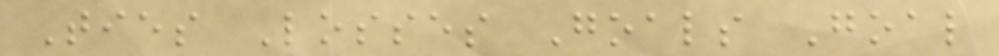Ties Losses Goals Goal
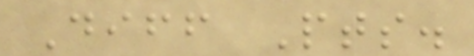Diff Pts.
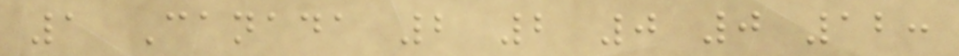1 Canada 2 2 0 0 12:
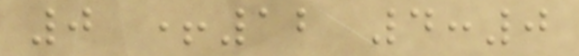0 +12 4:0
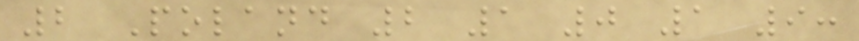2 Poland 2 1 0 1 9:
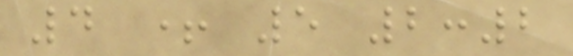4 + 5 2:2
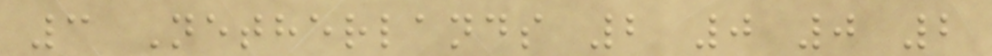3 Netherlands 2 0 0 2
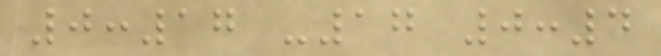0:17 -17 0:4
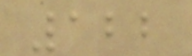122
